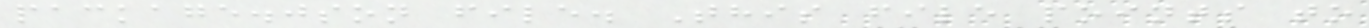package.json file. This file points to
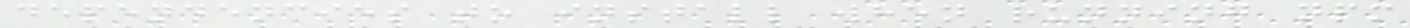dependencies to install when running npm
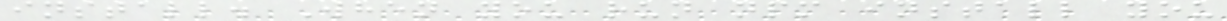install. When you run npm install you
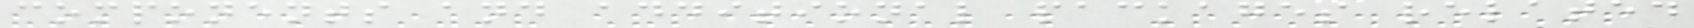components and additional packages related
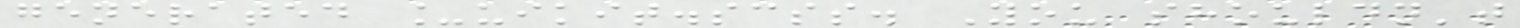generated _uikit.scss. You shouldn't
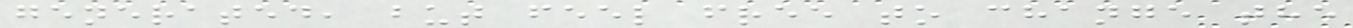generated, but feel free to change the
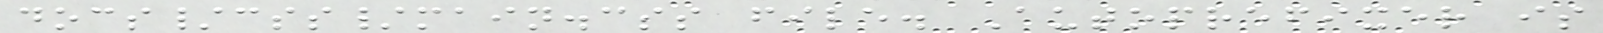docs/css/main.css file. Autoprefixer is
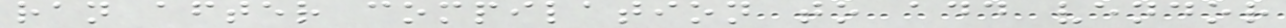ran after compilation to add vendor
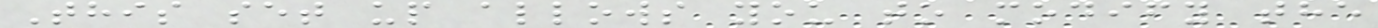This set up allows you to modify the
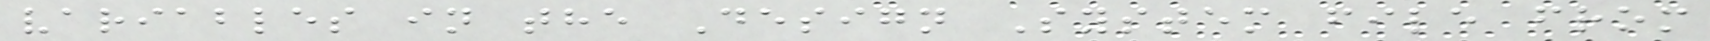variables in the Design System file from
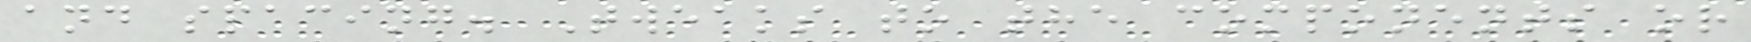and spacing. Tweaks to the components or
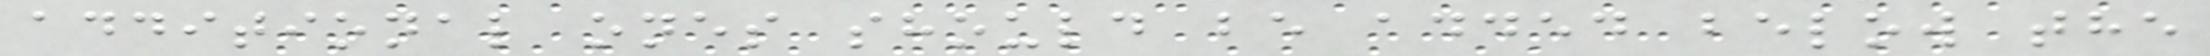additional ones should be added below the
